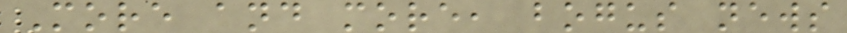More and more, bogus news
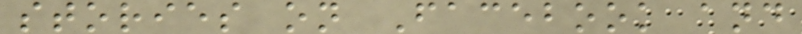stories on Facebook and
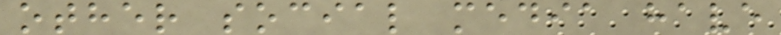other social media have
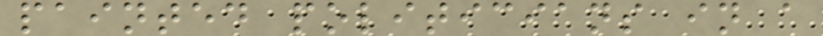painted politicians in a
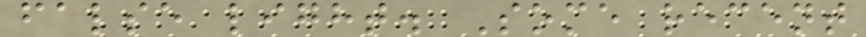false light. Some recent
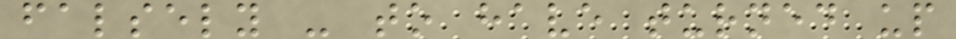falsely - to have turned up
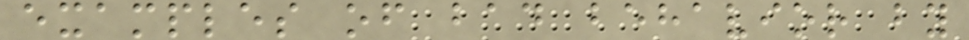examples of bad behavior by
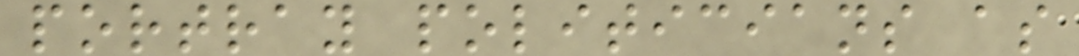portray politicians as
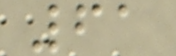61
